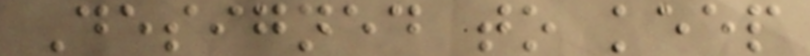Designed to keep
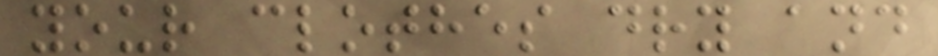your clothes dry and
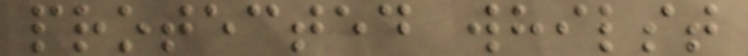protected whilst
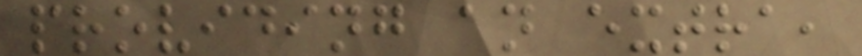providing an extra,
